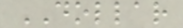DOLLAR
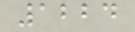1224
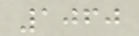1060
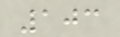103
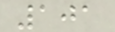101
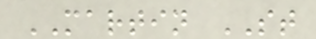MARTIN ST
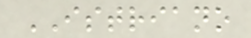ISTRIANO
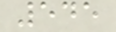545
